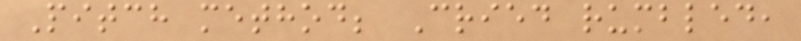Pitch method; Cried rumbled,
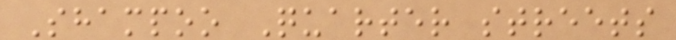Shampoo Quarter streets
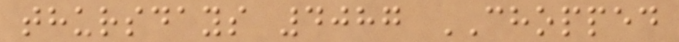thursdays 4087 CHOPPED
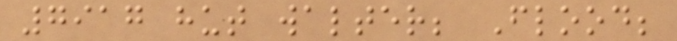7917 hut walter; Flood;
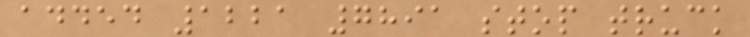added 1221 7891 stop truck
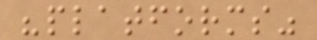"platforms"
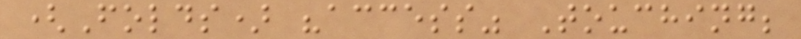(Folds) "access" Touching;
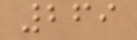269
